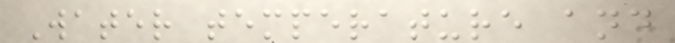Water temperature and
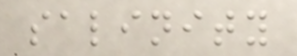salinity
